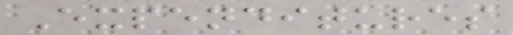Expenditures
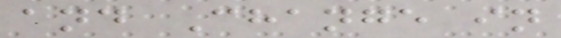and Change in
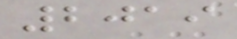2019
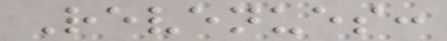Revenues:
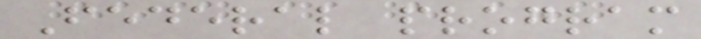Federal program
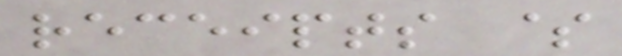receipts $
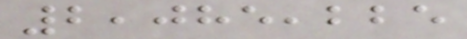2,085,225
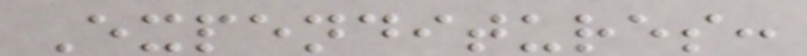Expenditures:
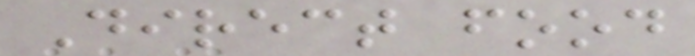Direct food
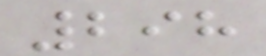298
